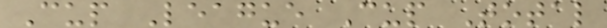Cup League Cup Total
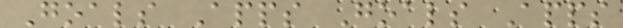Goals Apps Goals Apps
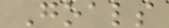Goals
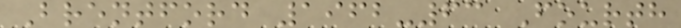Brentford 1962-63 Fourth
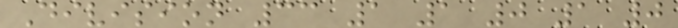Division 33 1 1 0 1 0
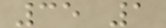35 1
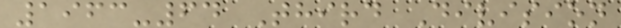1963-64 Third Division
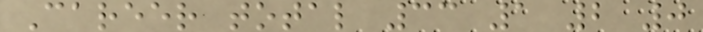Career total 33 1 2 0
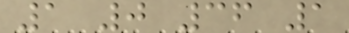1 0 36 1
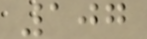107
